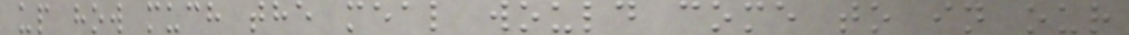up how much the meal would come to in our
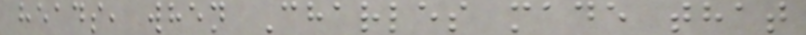heads, when Charles made that
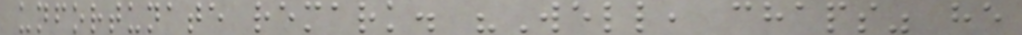unfortunate remark. "Well, chaps" he
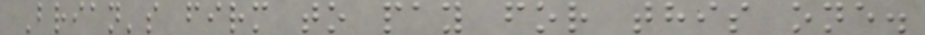Brian's firm to pay for this one.
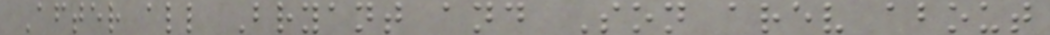After all Bryant and Son arev about
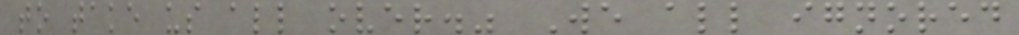to take us all over." We all ignored
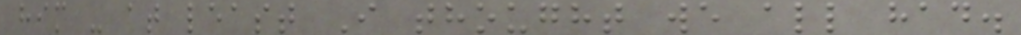him - at least I thought we all had.
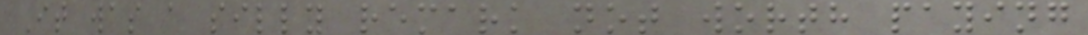It was a silly remark not worth paying
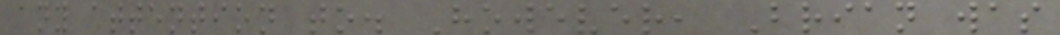any attention to. However, Brian was
